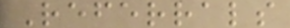Referrals
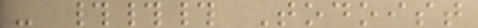- ### Todoist
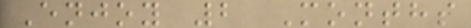Enjoy 2 Months
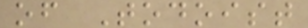of Todoist
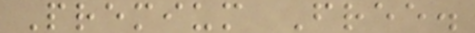Premium Free.
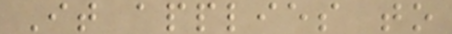It applies to
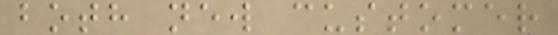both new customer
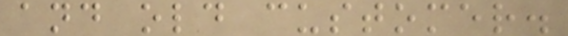and old customer.
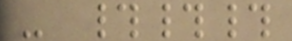- ###
